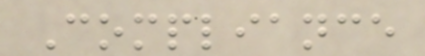Compliance
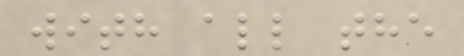with all the
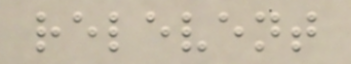relevent
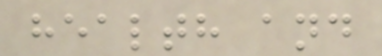health and
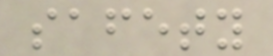safety
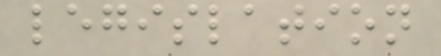legislation
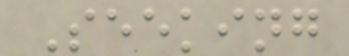Seeking
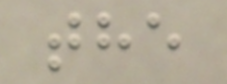the
